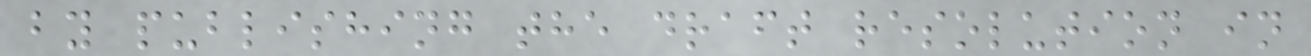by publishing the draft resolution in
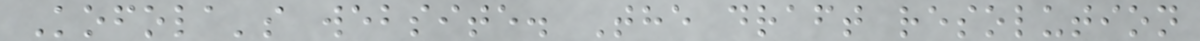Kofola's website. The draft resolution
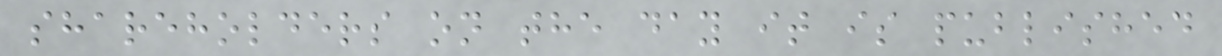shareholders on the day it is published
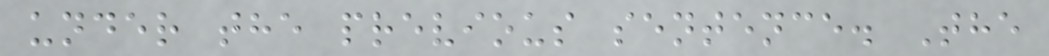under the previous sentence. The
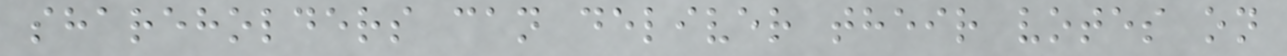shareholders can deliver their votes on
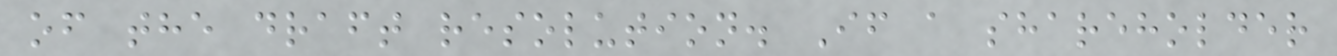of the draft resolution. If a shareholder
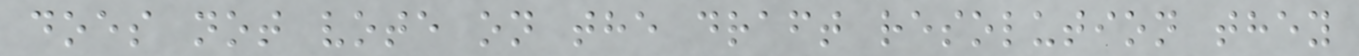does not vote on the draft resolution they
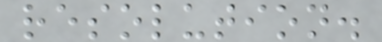resolution.
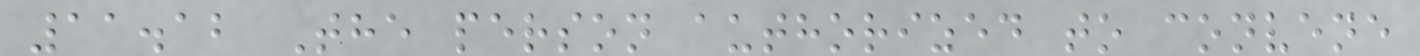11.12 The person authorized to convene
